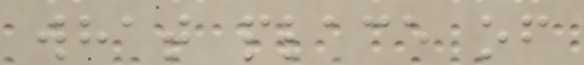what place of
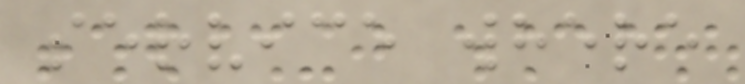service where
